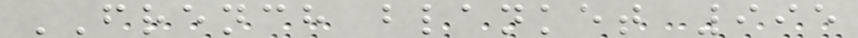FRENCH blanket 995
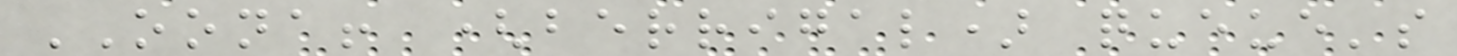OONA! (berrigal) queue's
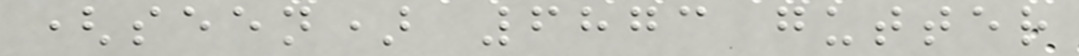(seen) 6873 gutter
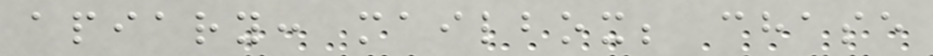apiary: mailbox; chase
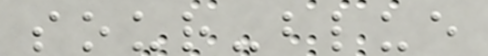sour-blue
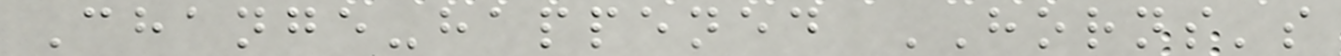Change-happened HORNS's
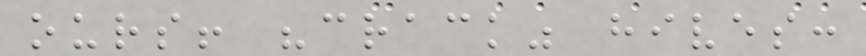ours! "crack" hives:
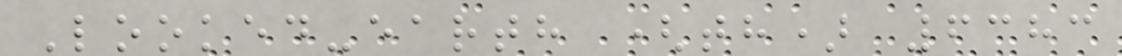Looked-earth (th) 6383
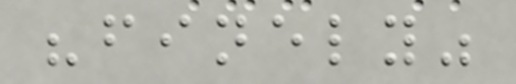"finely"
